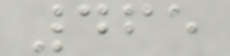465
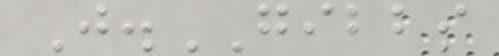J.GIBBS
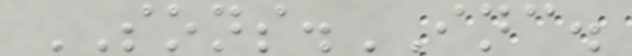SONS.INC.
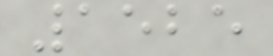1525
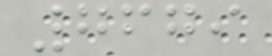7679
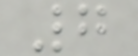7
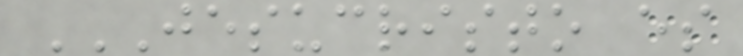JESUCRISTO ES
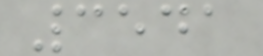3541
